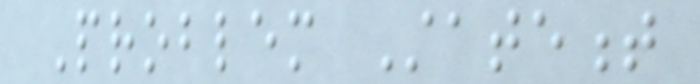Problem Statement
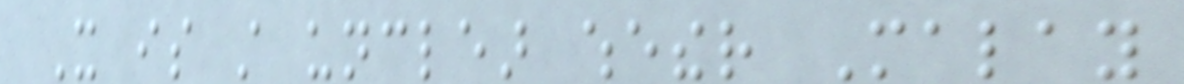It is still unclear whether Malay
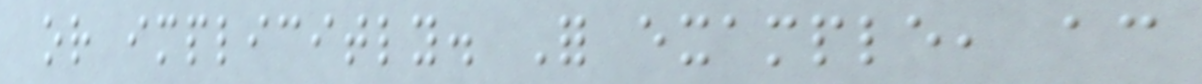or implicitly. For example, according
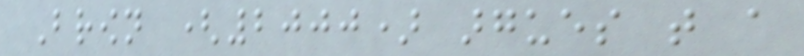Brown (2000) argues that a
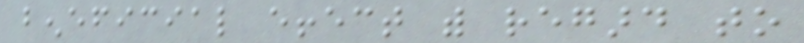beneficial effect with regard to
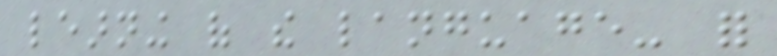learning of the language- for
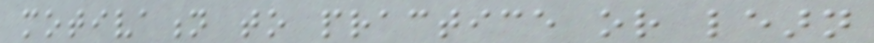motivation to practice or learn
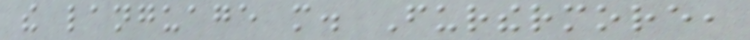the language more. Furthermore,
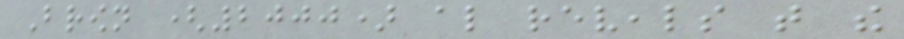Brown (2000) also reveals that the
